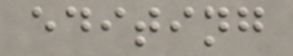editing
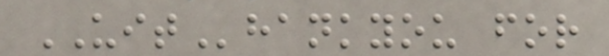UIThankyou for
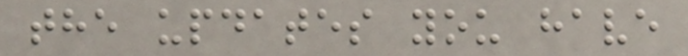the updates you have
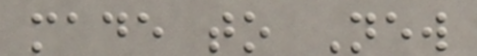made to New
